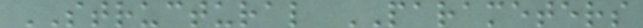STRUCTURAL PARAMETERS
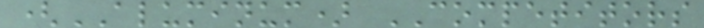(ALUMINUM) COMPETITORS
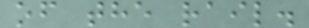of the rail.
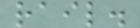rail.
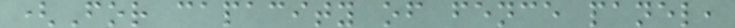(For capacity of fence panel,
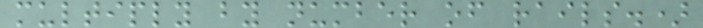multiply by number of rails.)
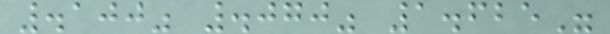.100" .070" 1.625"
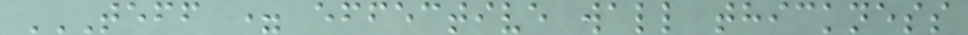TEFF = EFFECTIVE WALL THICKNESS
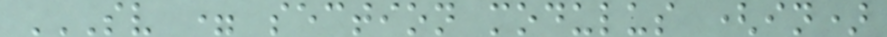SV = SECTION MODULUS (IN)
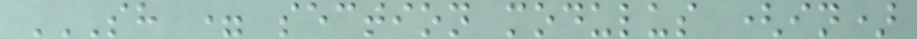SH = SECTION MODULUS (IN)
